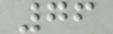76
